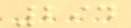294
